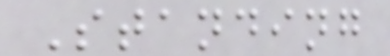Standing
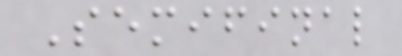Semifinal
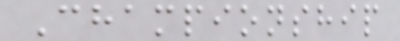Championship
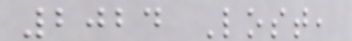2024 Lost,
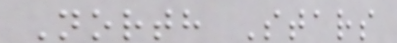North Stars
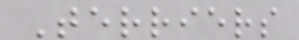Terriers
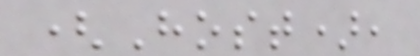(Host),
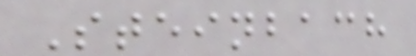Steinbach
